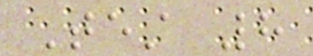Test 8
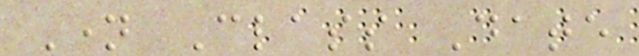Name Class Date
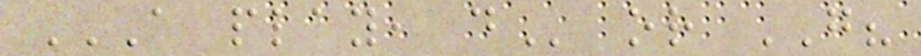A PLAY, DO or GO?
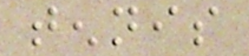tennis
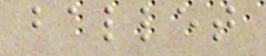ballet
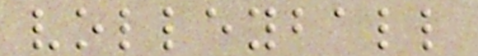volleyball
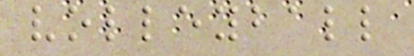volleyball
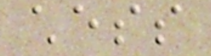chess
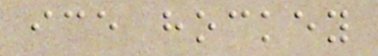ice hockey
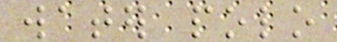water polo
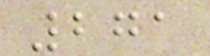271
